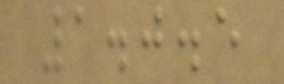1.0.5
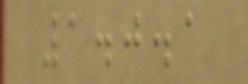1.0.1
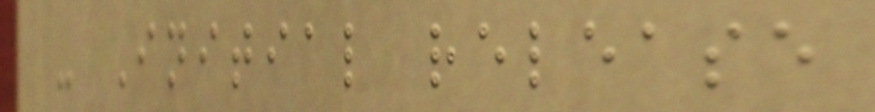- Initial release
